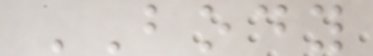BODY
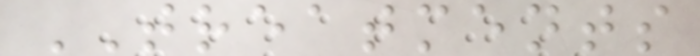TREATMENTS
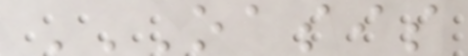OASIS
